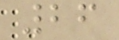26
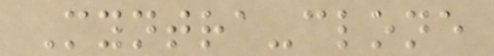Myntra-clone
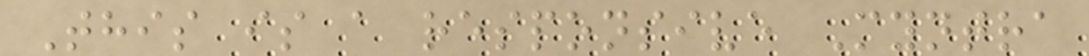This is a responsive Myntra
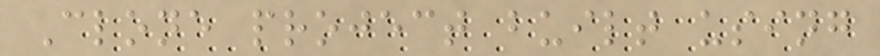Clone project built using
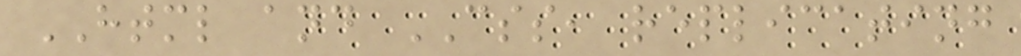HTML and CSS, replicating
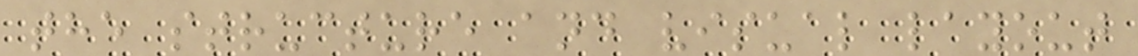the structure and visual layout
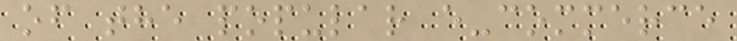of the popular e-commerce
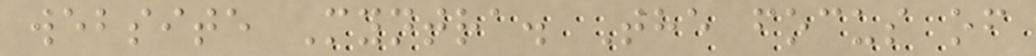website Myntra. The focus of
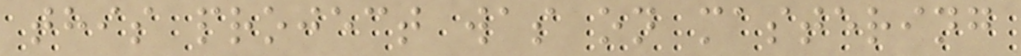this project was on mastering
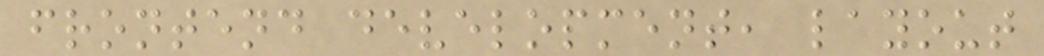frontend development, layout
